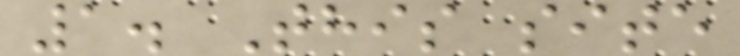1. This site
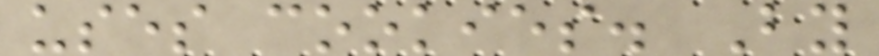uses cookies. By
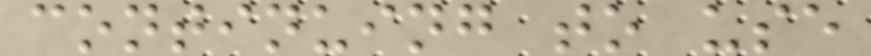continuing to use
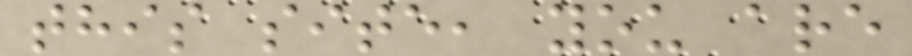this site, you are
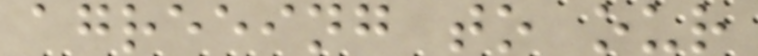agreeing to our
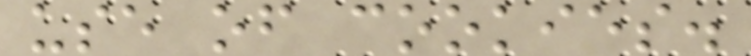use of cookies.
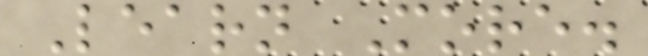Learn More.
